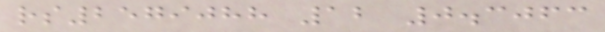rs2579088 12 0.3063
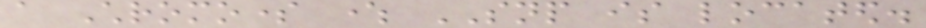a Chromosome where SNP is located.
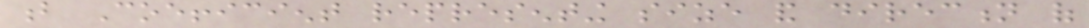b Coefficient representing size and direction of
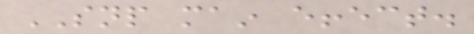SNP main effect.
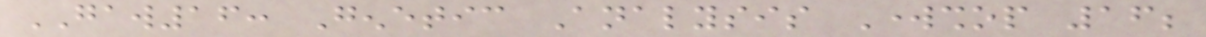GAW16: Genetic Analysis Workshop 16;
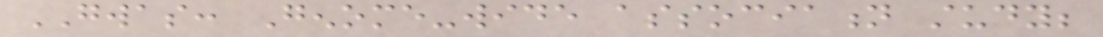GWAS: Genome-wide association study;
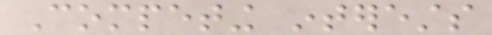Competing interests
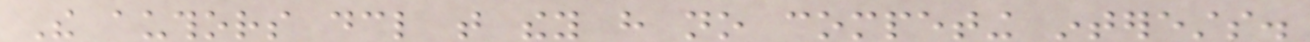The authors declare that they have no competing interests.
